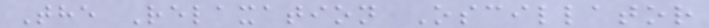The Relaxation Oscillator
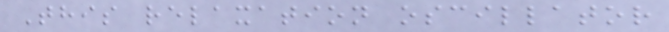This relaxation oscillator
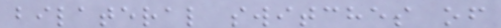bilateral switches of
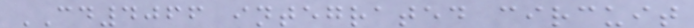CD4066 integrated circuit
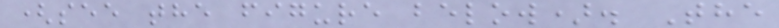(see the figure below). The
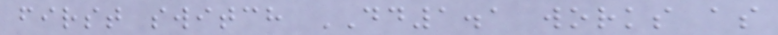first switch DD1.1 works as
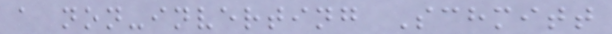a non-inverting Schmitt
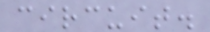circuit.
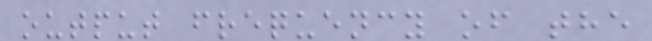output frequency of the
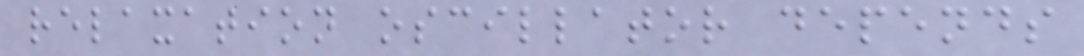relaxation oscillator depends
